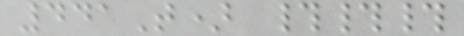441T) ###
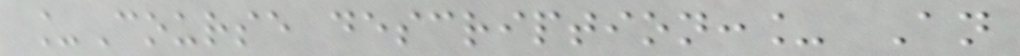_Course description:_ An
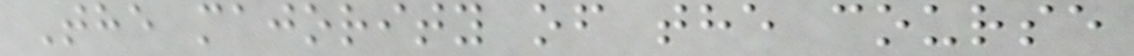The majority of the course
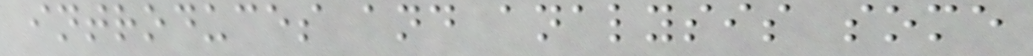introduces and analysis some
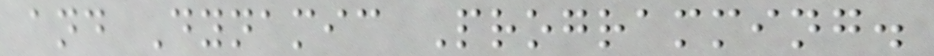and Dynamic Programming.
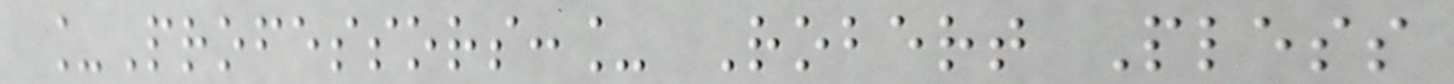_Professors:_ Robert Pless
